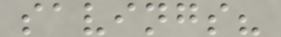savings?
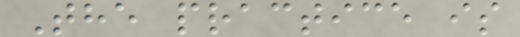The practice is
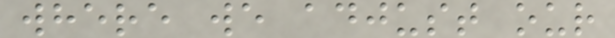where we adjust our
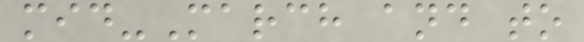mid-March and to
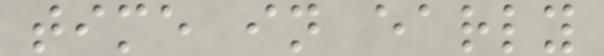time in early
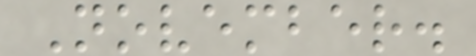November.
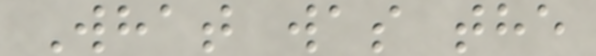What was the
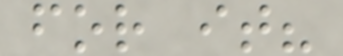for it?
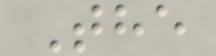The
